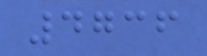4736
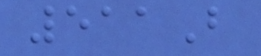511B
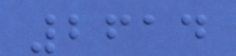2614
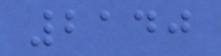2140
